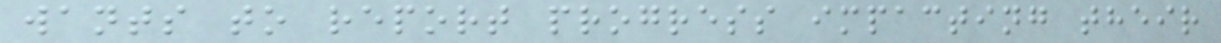wants to report progress impacting their
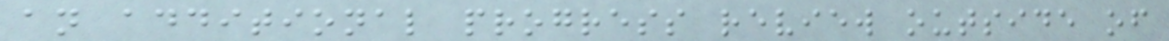an additional progress review outside of
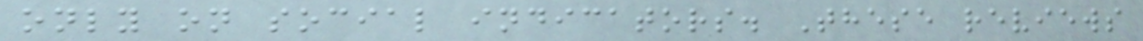only on social indicators. These reviews
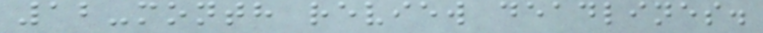12-month review deadlines.
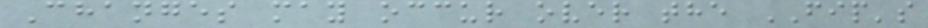Changes may occur over the FIP's
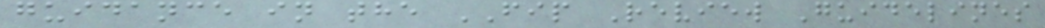guidance in the FIP Review Guidelines
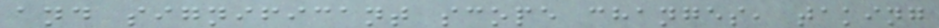and significant scope changes, taking
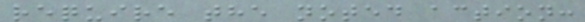require the noted action:
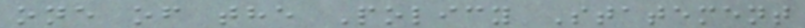one of the Policy Statement
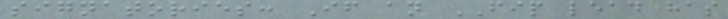signatories: If an FIP lead has
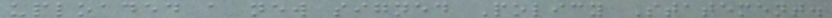uploaded a new signed Policy Statement.
